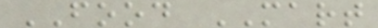FOOD MART
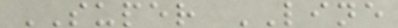SUPER LINE
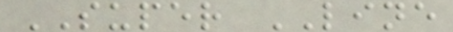SUPER LINE
